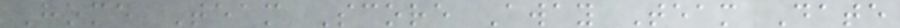Home Team Score Away Team Date
